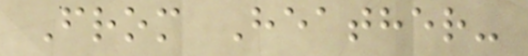From Heather-
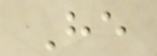He
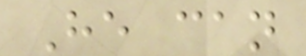He can
